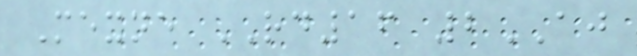Mexne RD16 2AJ
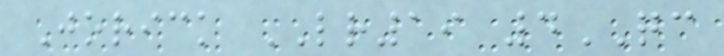Jorick LR19 4QC
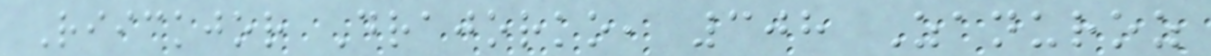Riickjor Drajorko, 308 Zanuroz
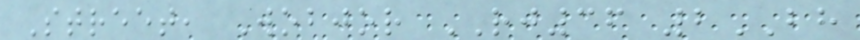Street, Wobjor RJ36 2BH
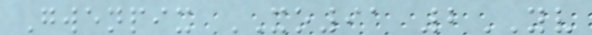Gwenpix XO91 2YV
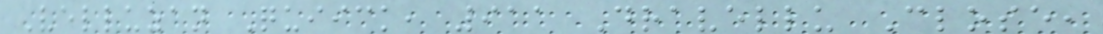Velluzan Quiick, 911 Dravellu Close,
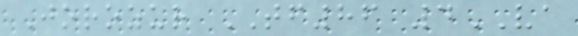Jorozur TF86 4VA
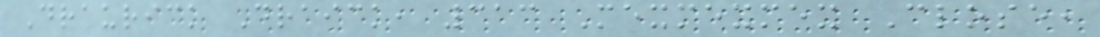Draurick Draick, 313 Mexmexmex Close,
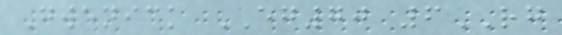Gwenick EG70 6RG
